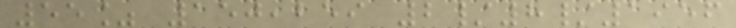55% 150,259 2/8/1956
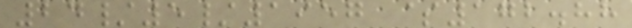24/5/1957 $172.88
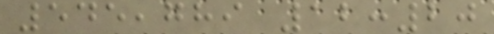545,789 12:20
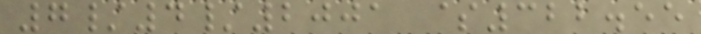7/4/2001 $322.55
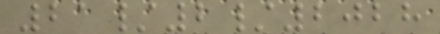21/2/2028
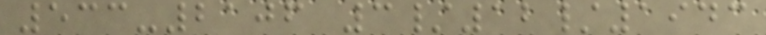533-2106 3/12/1943
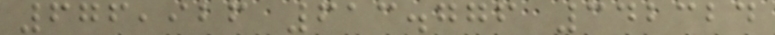676,926 613.776 342324
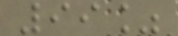99%
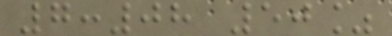7:08 50%
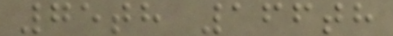75th 166th
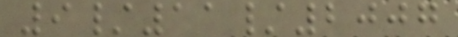9/11/2007
